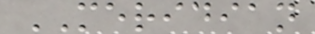MERIDIAN
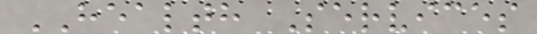HEALTH Services
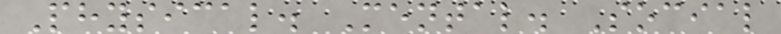Physical. Mental. Social
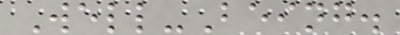Well-Being.
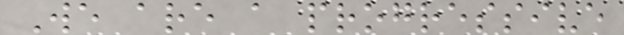We are a progressive
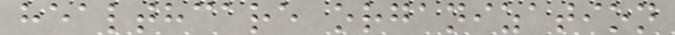healthcare organization
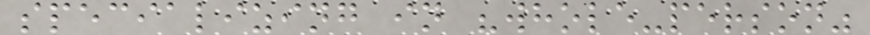specializing in "whole-person"
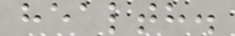health.
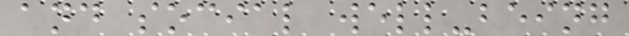and social well-being
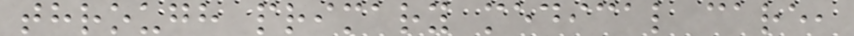through primary medical care,
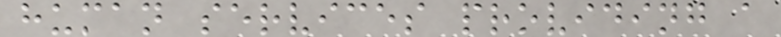human services providing a
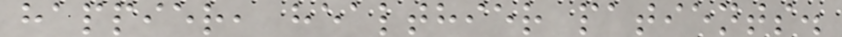happier, healthier patients.
